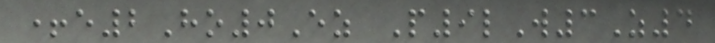+e2Ho0Ez P9lW3Z4
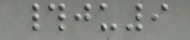#ju9
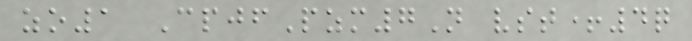zo1 CpjfPzm7N vst+4q
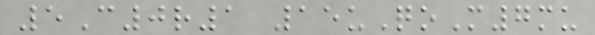5C0r1 15uQoM7mu
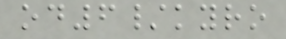od6/kyro
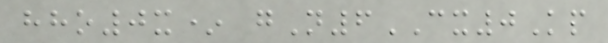hho0x* gN6CX0Kp
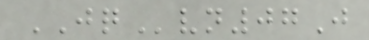JQvn07J
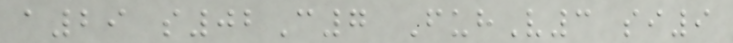a29 s02C7 FuhV3 si9
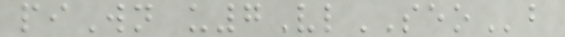piWn u7VlSEOb
